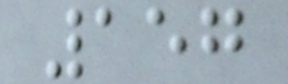157
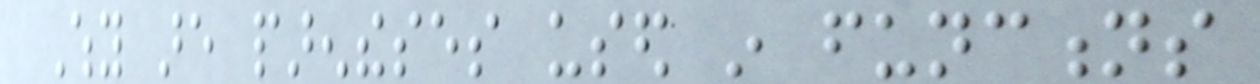Why are parentheses used in functions
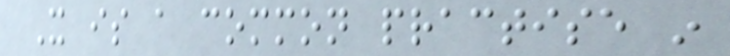It is a common practise in
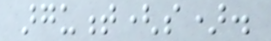argument(s).
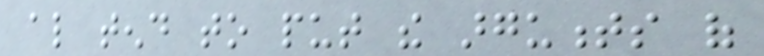also tend to put the arguments of
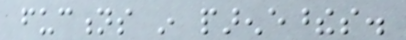fuctions in parenetheses.
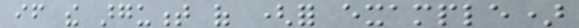if the argument of (for example)
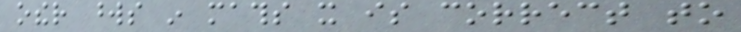other words in maths it is correct to
